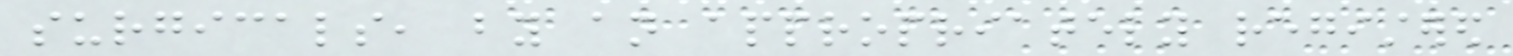surgicals, by an appropriately registered
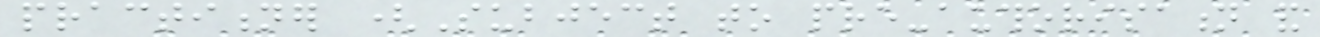practitioner (Subject to pre-authorisation and
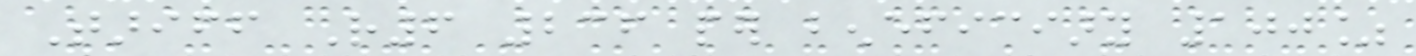Tariff R6 236 per beneficiary 100%
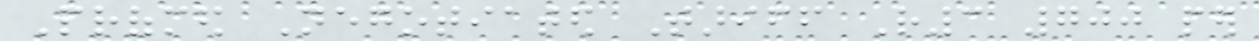Profmed Negotiated Tariff R3 700 per
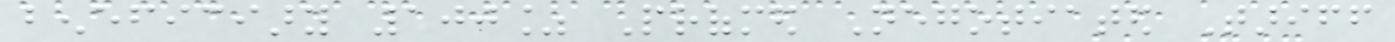beneficiary 100% Profmed Negotiated Tariff
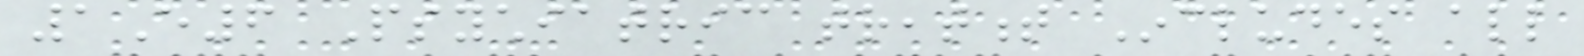1E6 Psychiatric treatment Includes all
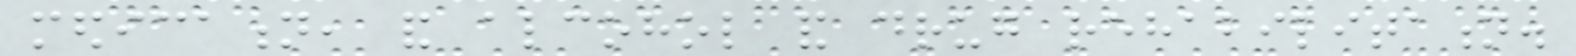medication, and alcohol and drug rehabilitation.
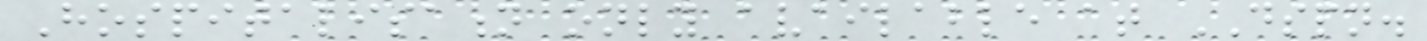Hospitalisation only available at DSPN.
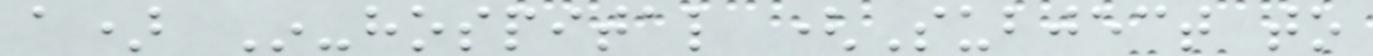a) In-hospital (Subject to
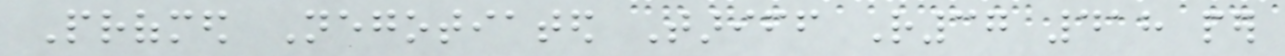Profmed Negotiated Tariff R37 418 per
